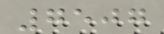7507
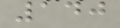140
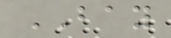BAY
